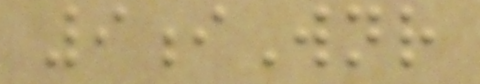9iWnr
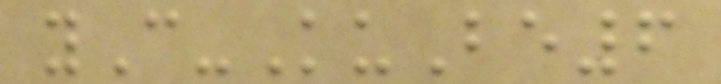yC-KuBe6
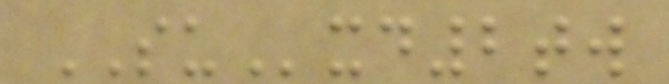SUxd2tw
